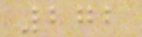272
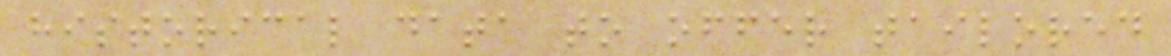historical data to offer tailored
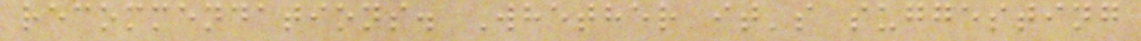recommendations. Whether it's suggesting
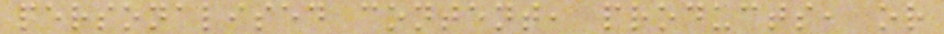personalised content, products, or
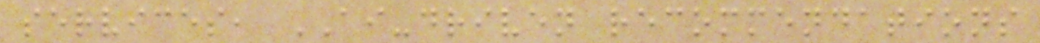services, AI-driven recommendations
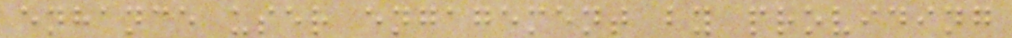enhance user engagement by providing
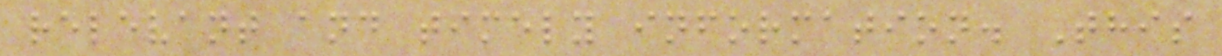relevant and timely information. This
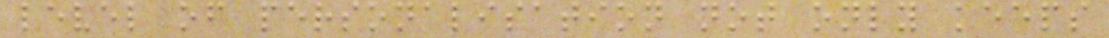level of personalisation not only keeps
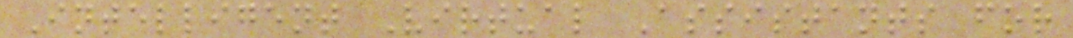Intelligent Virtual Assistants for
